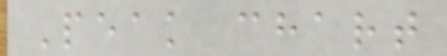Peak chart
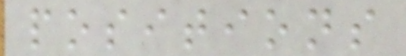positions
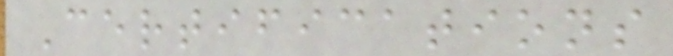Certifications
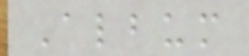Album
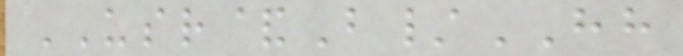USR&B/HH
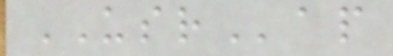USRap
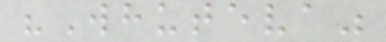"Whuteva"
